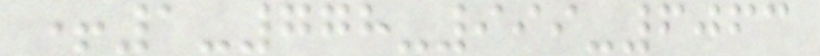+1-778-999-6063
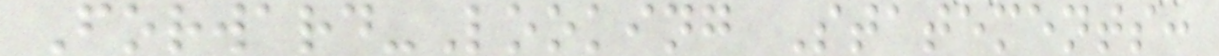Forward-Looking Statements:
